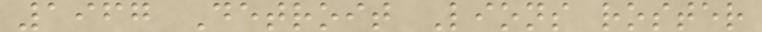1967 Detroit Lions roster
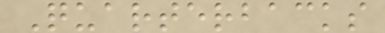Quarterbacks
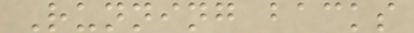Running backs
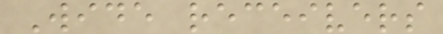Wide receivers
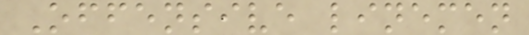Offensive linemen
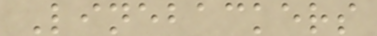Linebackers
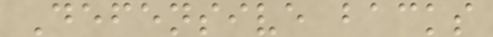Defensive backs
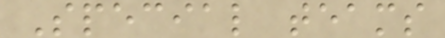Special teams
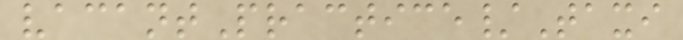vacantPractice/Taxi
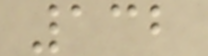132
